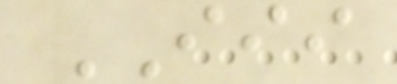III
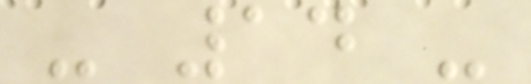- 14 -
